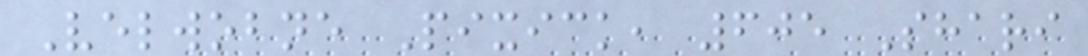Velwobne Pixick, 605 Shari
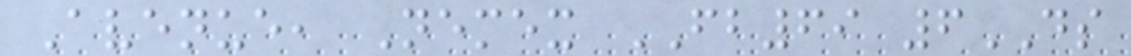Avenue, Nemex FB69 6DS
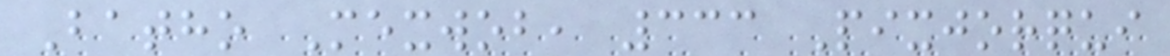Batho Mexwob, 333 Pixjorqui
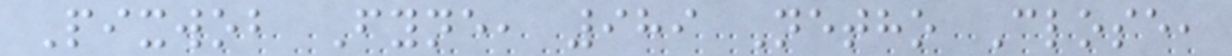Pixwob Fyne, 989 Netho Close,
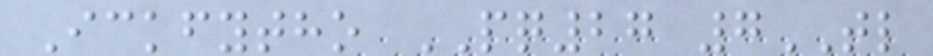Ickfytho PQ27 7TL
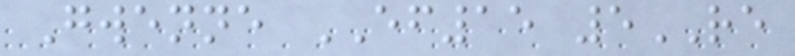Gwenne EF15 5RE
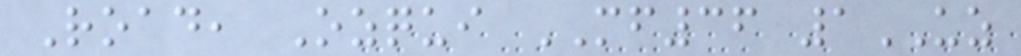Road, Ozqui MF36 1UZ
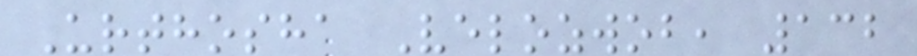Urthosha Velozwob, 132
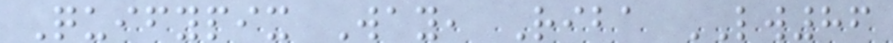Quifypix Way, Riba LW86
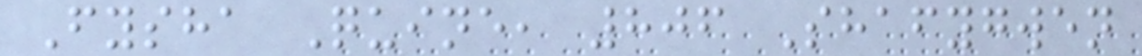Fysha Quine, 806 Shafygwen
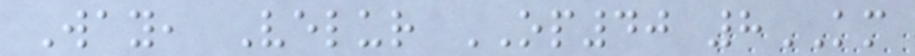Way, Velur OP40 8KM
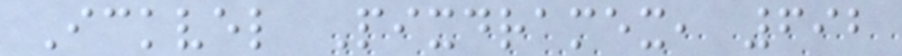Ickvel Pixdramex, 692
